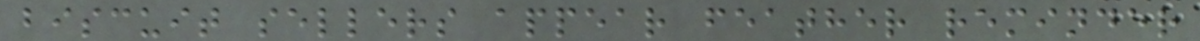biscuit sellers appear feather reminder
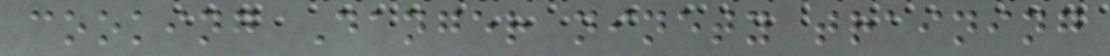cooking Danger ninety training
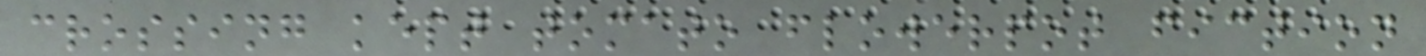crossing kept tomato flowerpot fiction
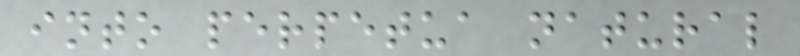into perpetua natural
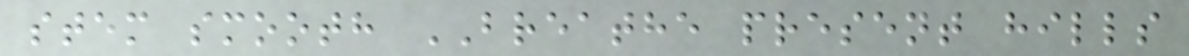stem smooth BREATHE present hills
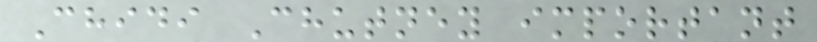Chidi Chutney important
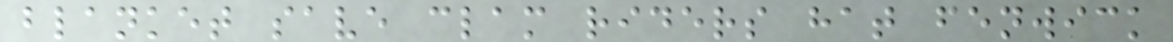blanket save clam riders hat fenwick
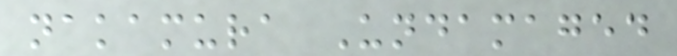nakamura Undamaged
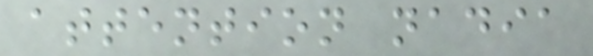attention nadia
